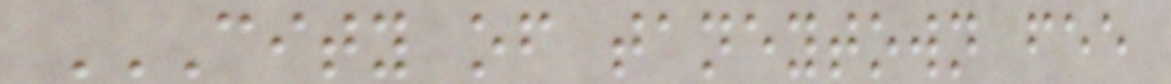CITY OF TANEYTOWN FEE
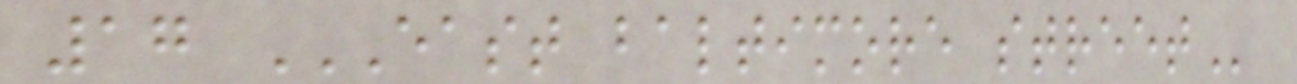17 EAST BALTIMORE STREET
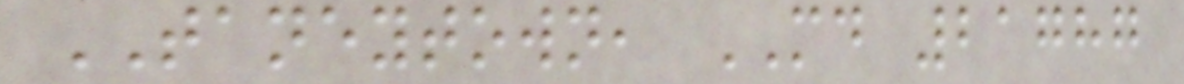TANEYTOWN, MD 21787
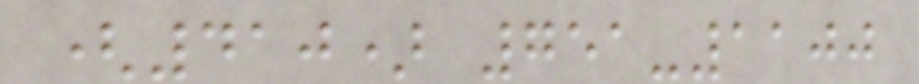(410) 751-1100
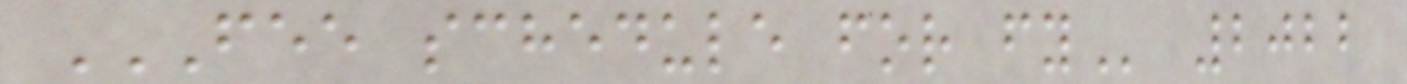FEE SCHEDULE FOR FY 2022
